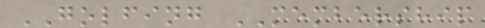GOLFING MEMBERSHIP
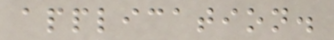application.
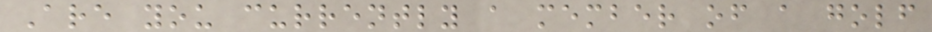Are you currently a member of a golf
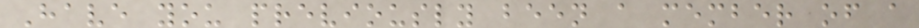Have you previously been a member of a
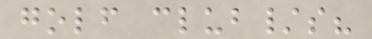golf club/s?
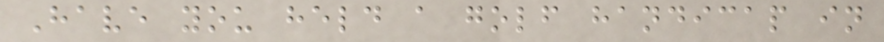Have you held a golf handicap in
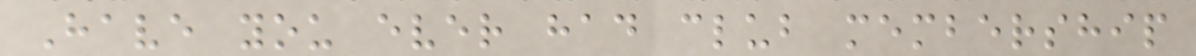Have you ever had club membership
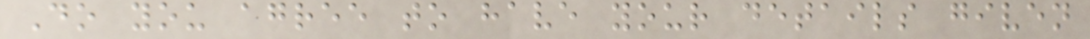Do you agree to have your details given
